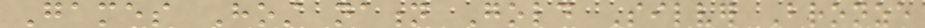Games Host nation Gold Silver Bronze
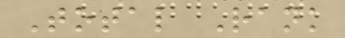Total Rank
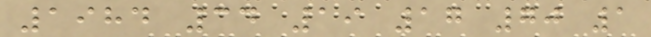1984 34 19 17 70 1
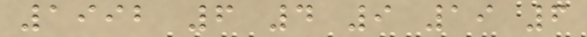1992 6 4 9 19 6
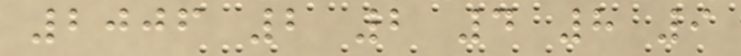2006 2 2 4 8 9
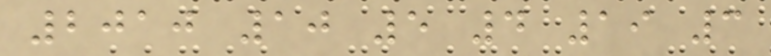2010 10 5 4 19 3
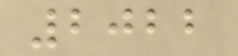2022
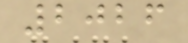2026
